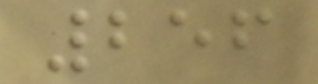256
